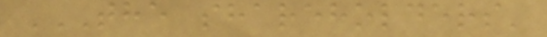THE SHAREHOLDERS'
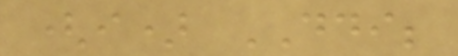(i) DDI;
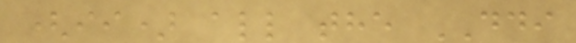(ii) all the DDI
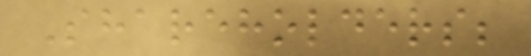Shareholders;
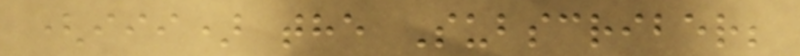(iii) the Subscriber;
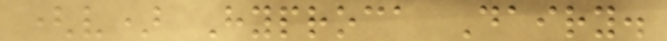(v) Hyproca Dairy.
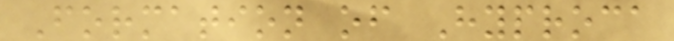Formation of Hyproca
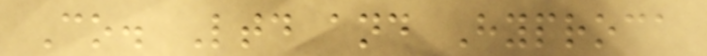Co. Ltd and Hyproca
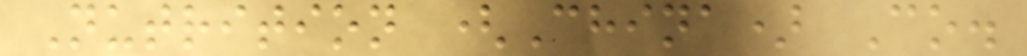Nutrition (China) Co.
